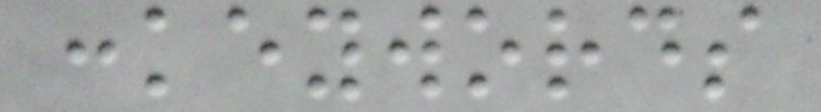:keywords
